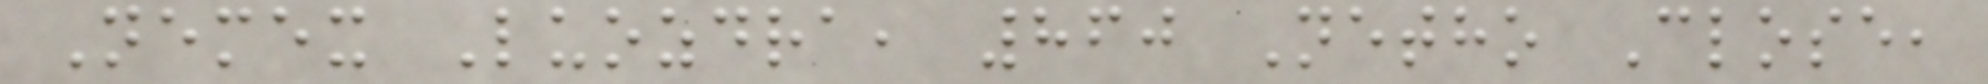Nemex Luozdra, 860 Netho Close,
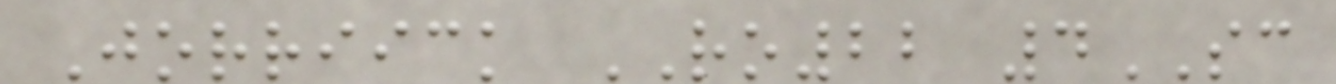Jorriick RO22 4SC
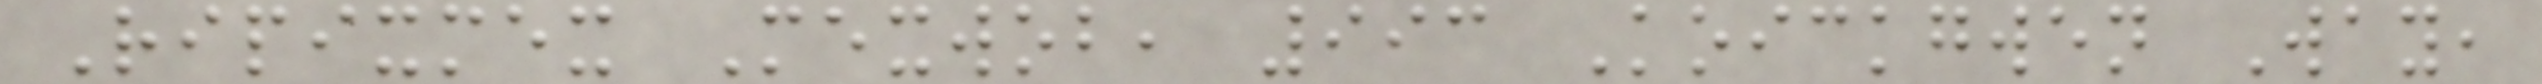Ripixmex Mexwob, 993 Koickgwen Way,
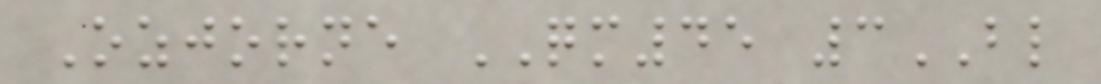Ozjorne QM45 3BL
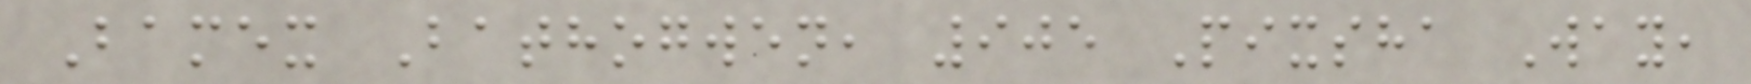Bamex Bathogwen, 905 Pixsha Way,
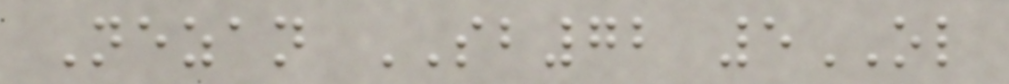Nezan SB72 5OL
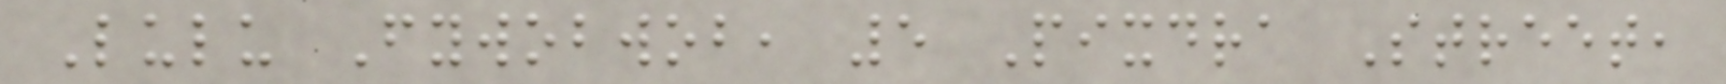Lulu Fywobwob, 5 Pixdra Street,
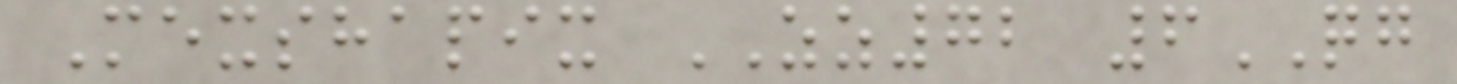Mexshapix ZZ72 6QG
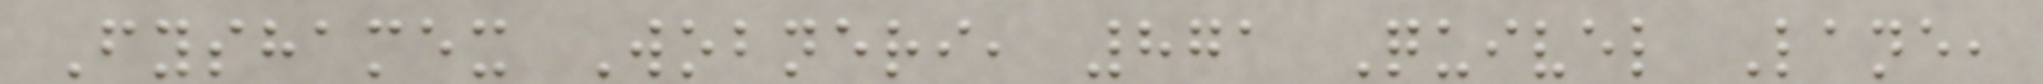Fyshamex Wobneri, 871 Quivel Lane,
